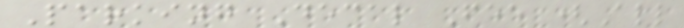Parking Decal Fee (All
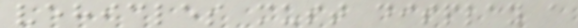vehicles must display a
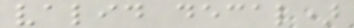valid decal)
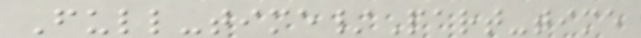Full-time/Part-time
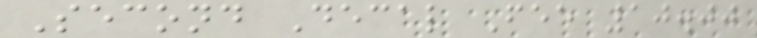Second Decal Fee 10.00
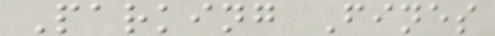Parking Fines
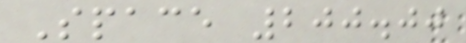Space 200.00
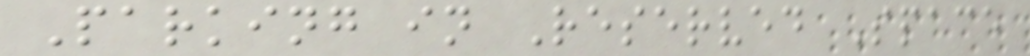Parking in Reserved Space
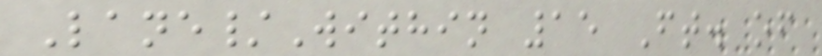Lane/Within 15 Ft. of
